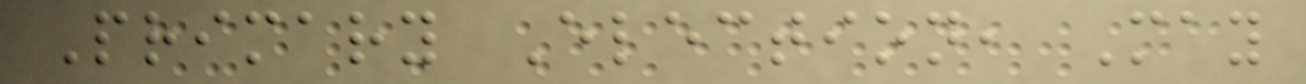Primary Election, May
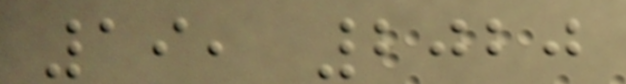19, 2020
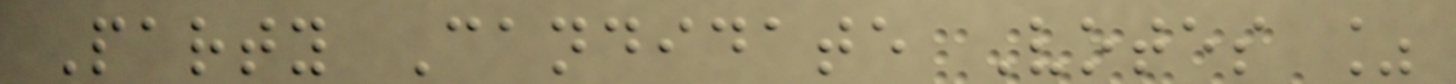Party Candidate Votes %
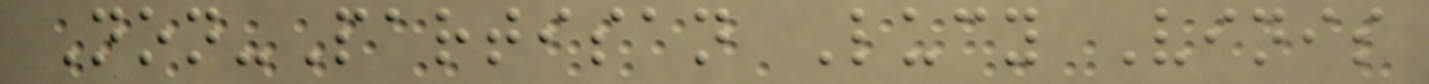Non-Partisan Lucy Vinis
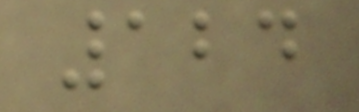124
